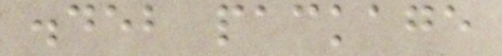.deb package
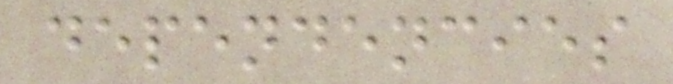dependencies
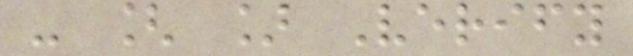- [ ] Verify
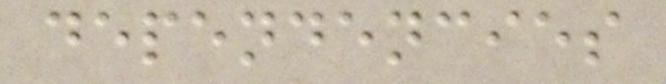dependencies
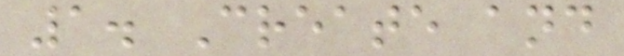1. Create and
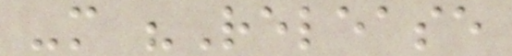-m "Release
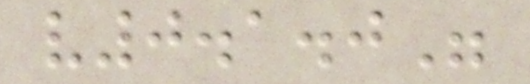v0.1.0"
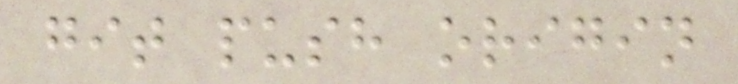git push origin
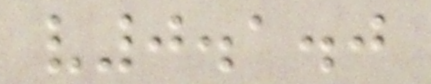v0.1.0
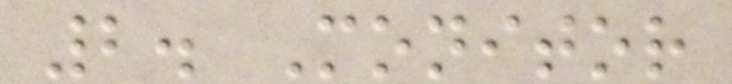2. Monitor
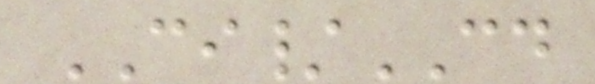CI/CD
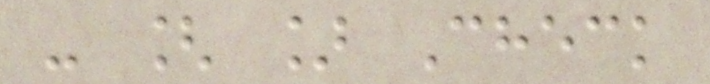- [ ] Check
